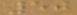50
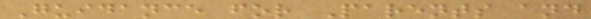Guidance for Parents and
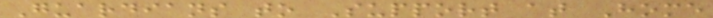Guardians to Support at Home
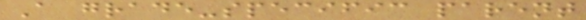A grade-specific parent
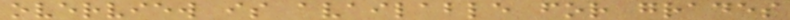overview is available for grades
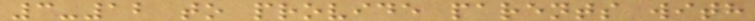3-12 to provide parents with
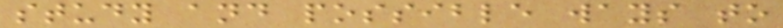study and possible ways to
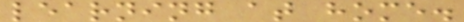learning at home.
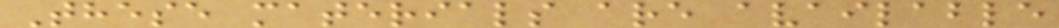These materials are available
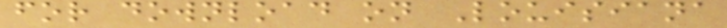for download on Louisiana
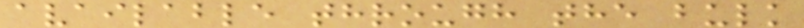available through the bulk
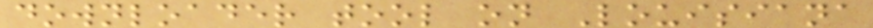downloader tool on Louisiana
